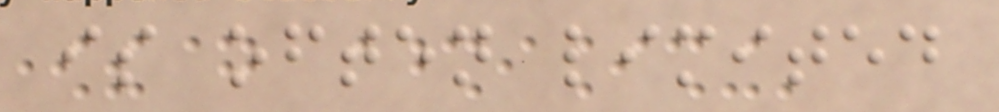is often limited
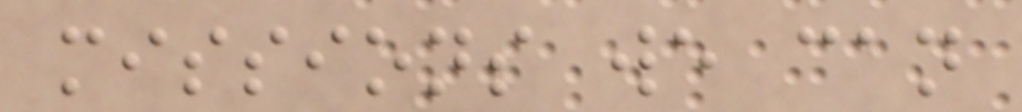missions we can
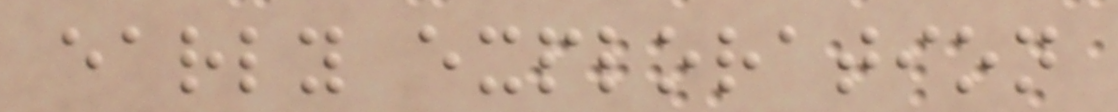early exploration
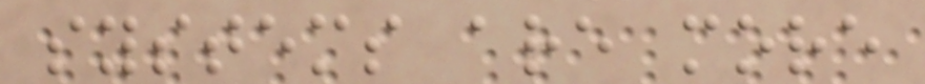systems are more
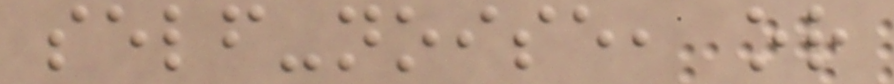self-noise, or
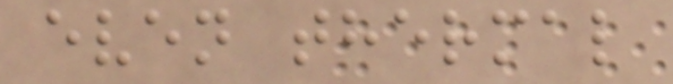even thermal
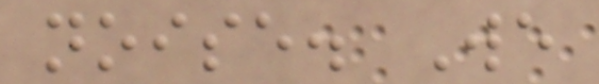noise. We
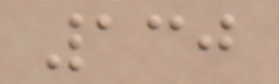130
